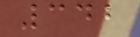342
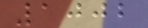1002
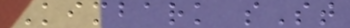Kimbark sSt
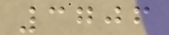3706
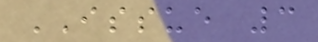ISSUE 3
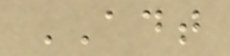ADT
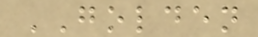GOLDEN
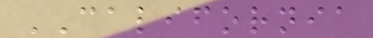CALIFORNIA
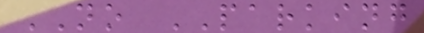NO PARKING
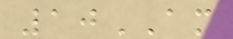10AM
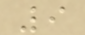9
